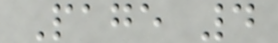Page 4
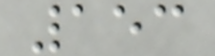153
